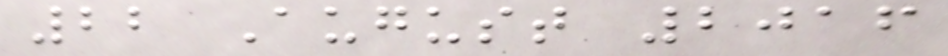22 August 2016
